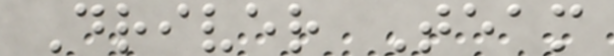Driver Team
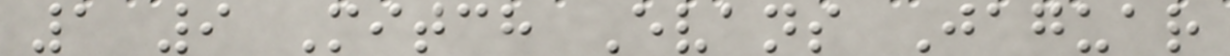1 9 Mitch Evans Jaguar
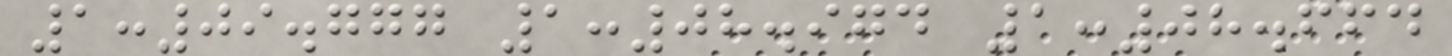1:09.777 1:08.974 1:08.664
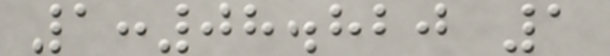1:08.820 1
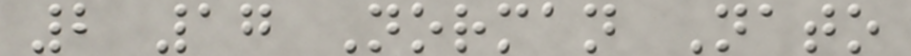2 17 Norman Nato
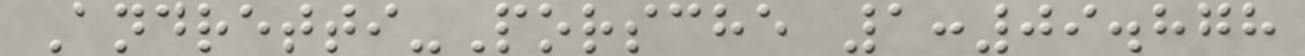Andretti-Porsche 1:09.878
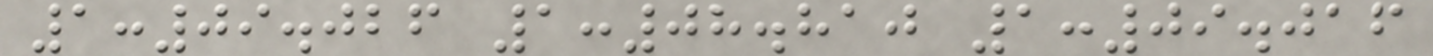1:09.026 1:08.810 1:09.016
